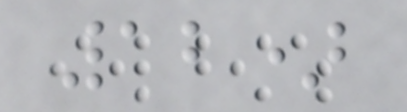12)
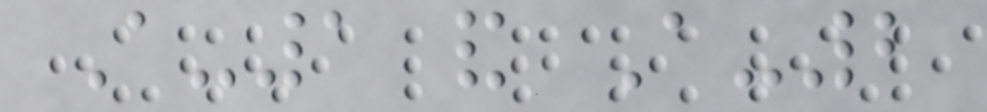A-1 and A-2
